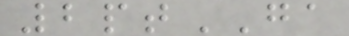2ptGA
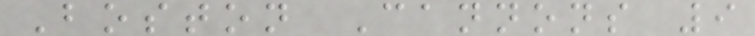Boston Cannons 9
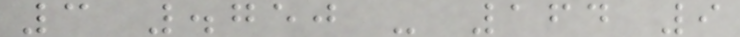3 .750 - 164 9
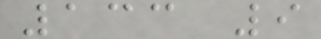133 9
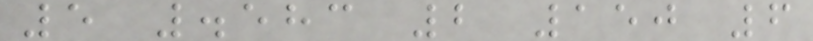5 .583 2 150 6
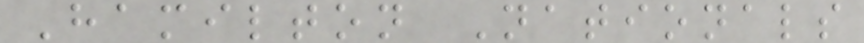Hamilton Nationals
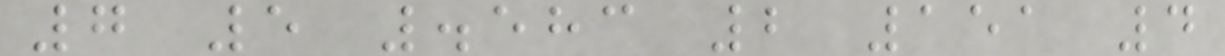7 5 .583 2 151 4
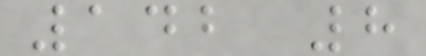142 8
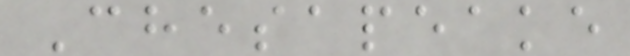Chesapeake
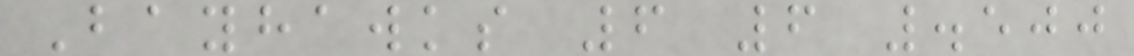Bayhawks 6 6 .500
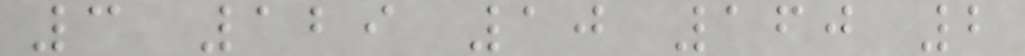3 129 10 160 2
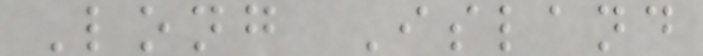Long Island
